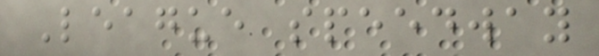League speedway
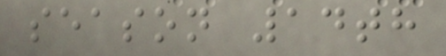season 14th
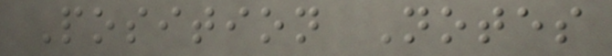Position Notes
